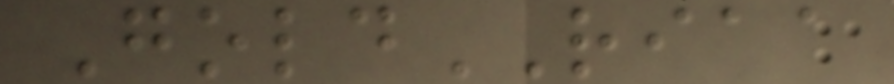GoldRIAA
